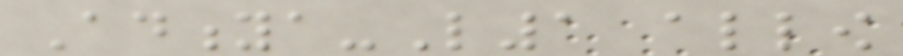Aditya-L1 allow
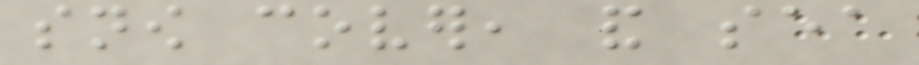snow cover, and sea
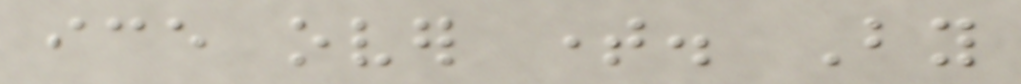ice over time. By
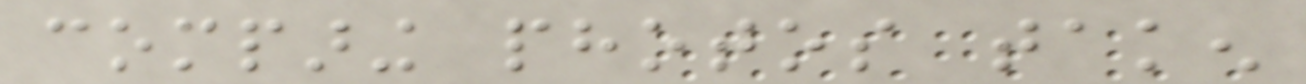comparing photos taken
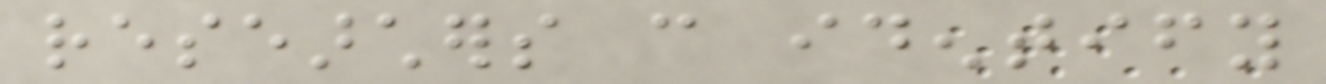researchers can identify
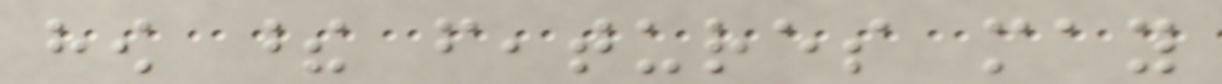how these features may
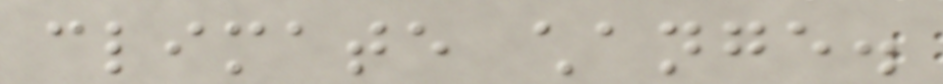climate change.
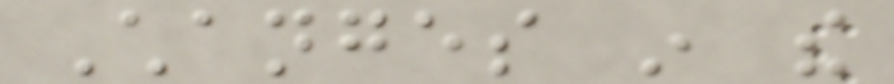Changes in the
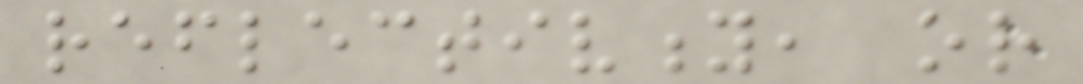reflectivity, or
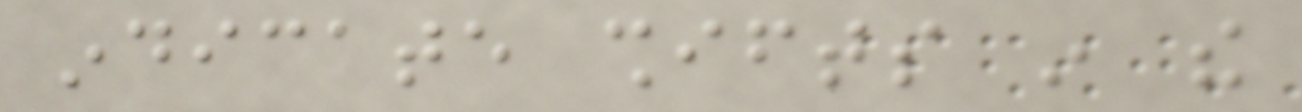indicate shifts in the
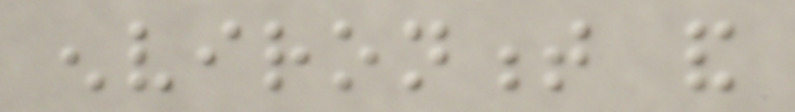environment and
